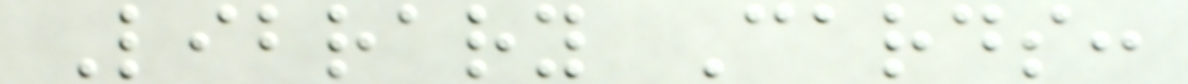Library Cards:
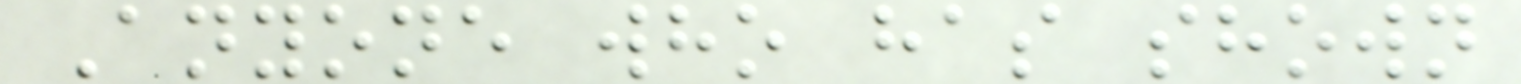Anyone who has shown
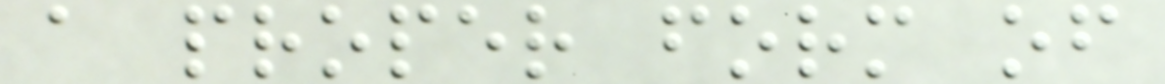a proper form of
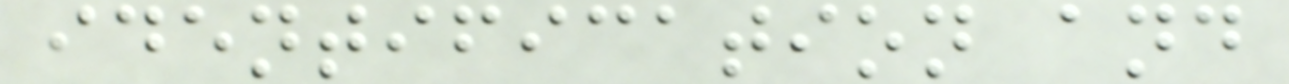identification and
